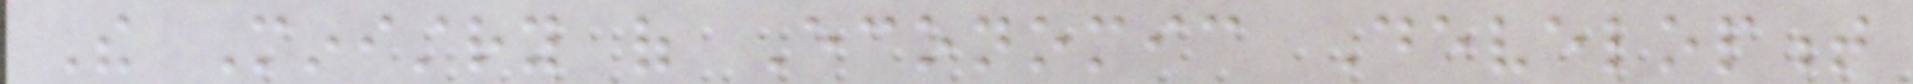The Ministry of Economic Development
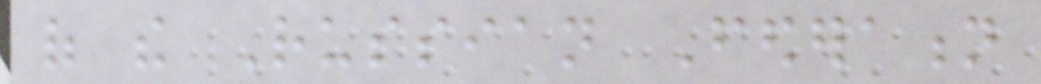of the Russian Federation
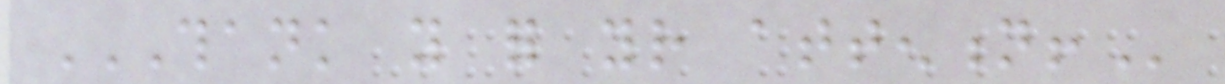THANK YOU FOR YOUR ATTENTION!
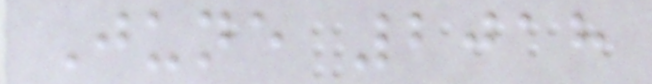June 2018
